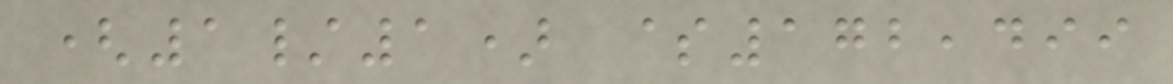(1/1) $172,499
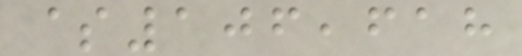$106,618
